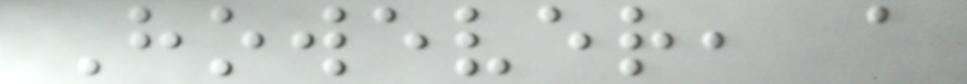However, a
